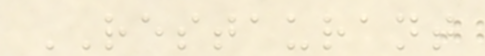RESTAURANT
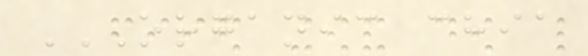ORGANIC CHIA
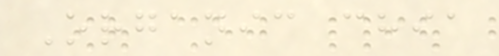Organic chia
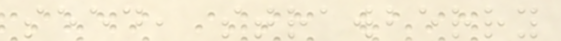seed, strawberry
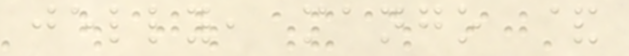jelly, mango &
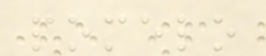pomelo
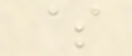$
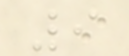9
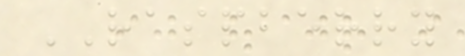RASPBERRY
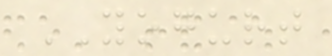YOGURT
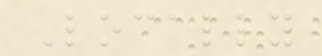Locally
